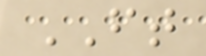FT
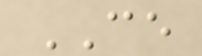CE
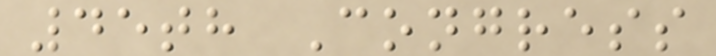45th Congress
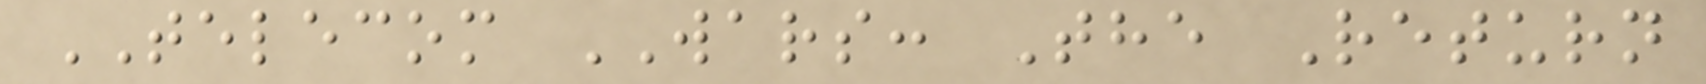TELECOM WARS: The Return
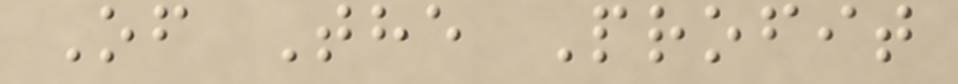Of The Profit
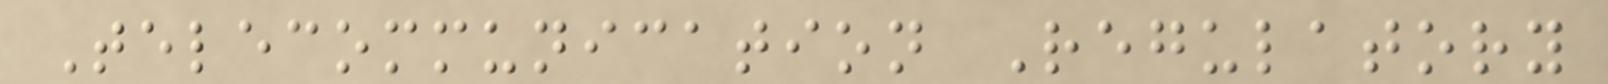Telecommunication Regulatory
